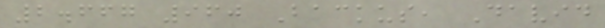2.667 960 Backus, David
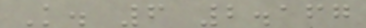K. 6 2.167
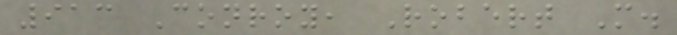913 Conroy, Robert M.
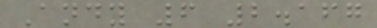Andy 6 2.167
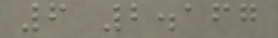6 2.167
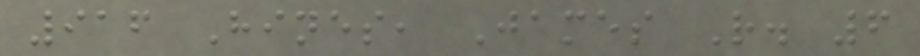916 Hines, James R. 6
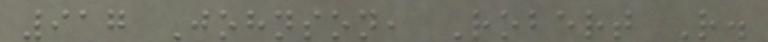917 Johnson, Robert R.
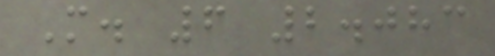M. 6 2.083
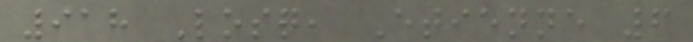918 Losq, Etienne 6
